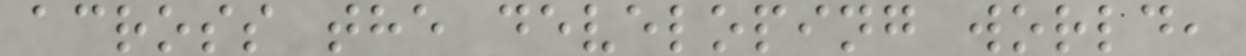across the developing world,
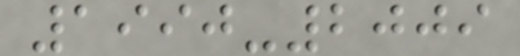1990-2009
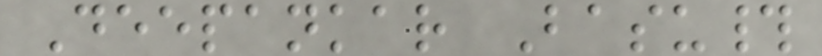Deepankar Basu#
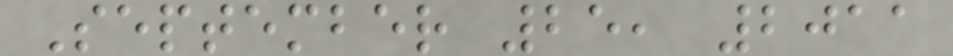September 25, 2011
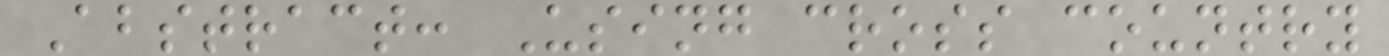Abstract: Using cross country
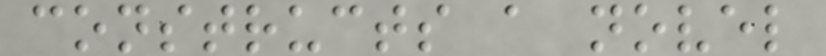constructs a novel
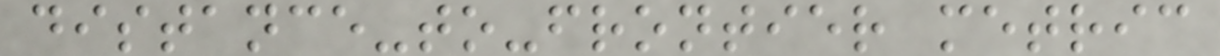distance-to-frontier metric
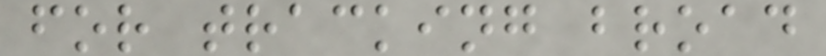for tracking broad
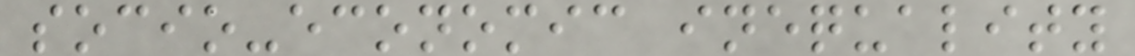socio-economic inequality
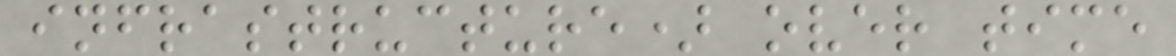infrastructure) over time
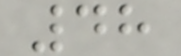48
